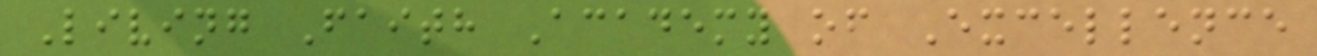Living Faith Academy of Excellence
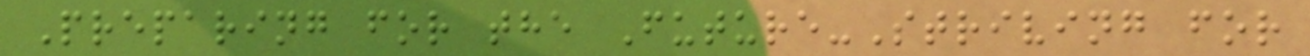Preparing for the Future-Striving for
